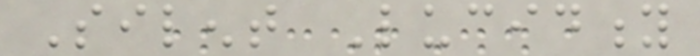Silent Lucidity
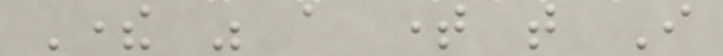There was a time that I
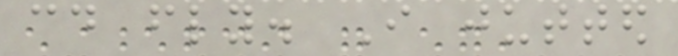could fly. I jutted
